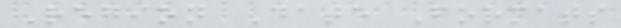Region Date Formats
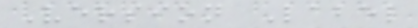Version Label
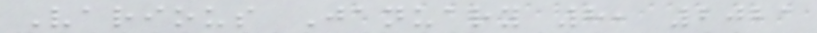Various January 8, 2021
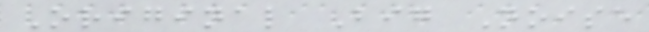Original Big Noise
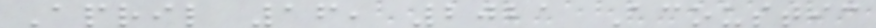April 16, 2021 Acoustic
